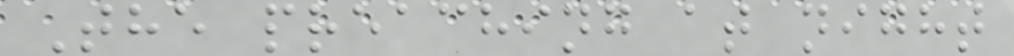The preaching at night
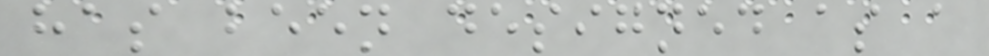has been designed as a
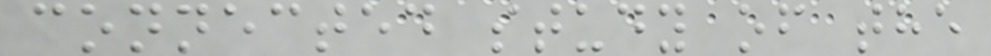connected study of the
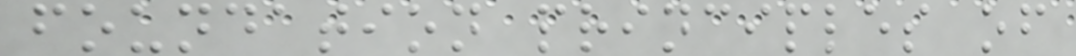foundation principles of
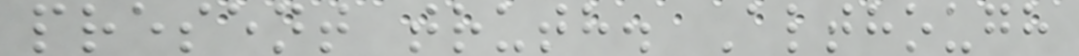present truth. Although
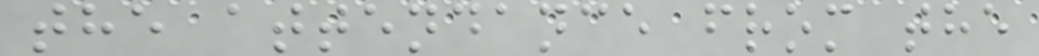the attendance from the
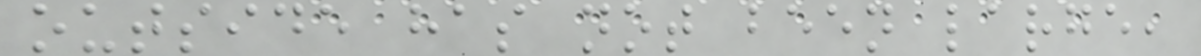outside has not been large,
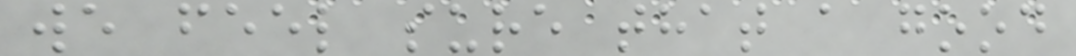we feel sure that a good
